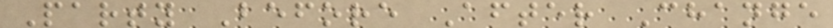Party Before After Change
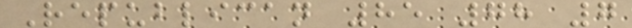Republican 85 78 7
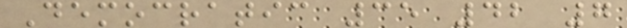Democratic 35 42 7
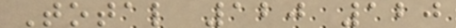Total 120 120
